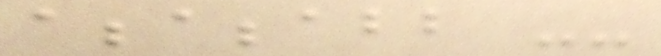abbabbabb --
